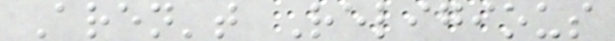Aren't Religious
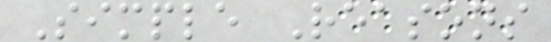Simple Reasons
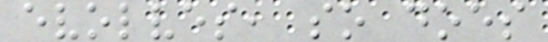evolves, so does
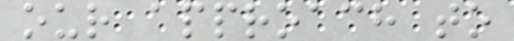our approach to
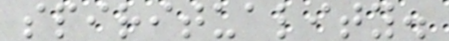spirituality.
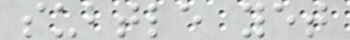subtle yet
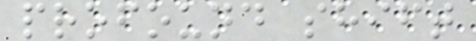profound shift
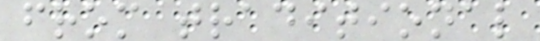from traditional
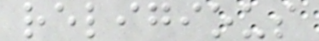religious
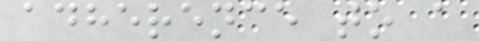adherence to a
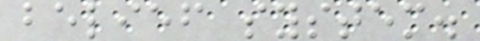belief system.
